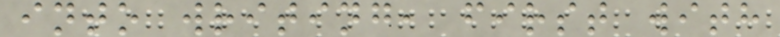into writing, first with
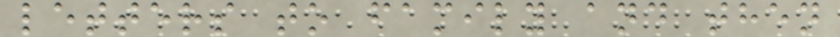letters to family and then
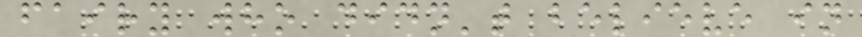fairy who didn't believe in
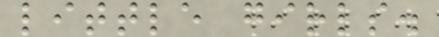little girls.
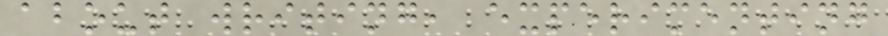about writing, experimenting
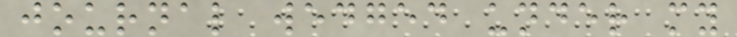journal wedged under my
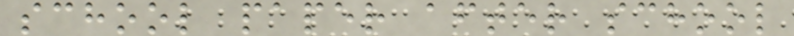school paper after school
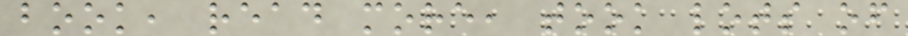book, read more, took lots of
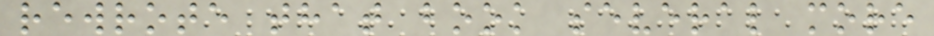rewrote that book several more
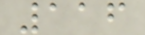116
